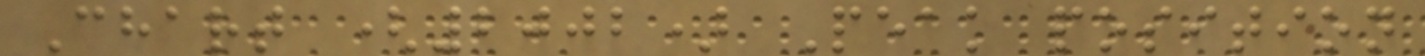Chart (2002) Peak position
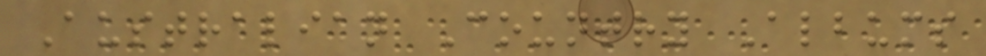Australian Country Albums
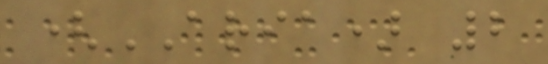(ARIA) 2
